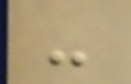-
